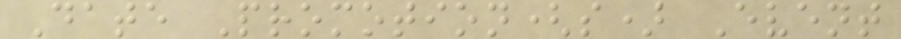Date Promotion(s) Event
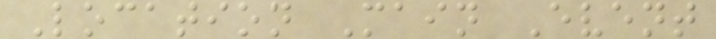Location Main Event
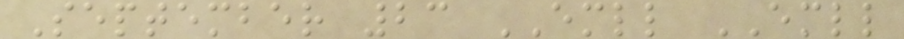September 23 EMLL EMLL
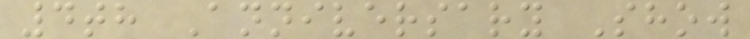4th Anniversary Show
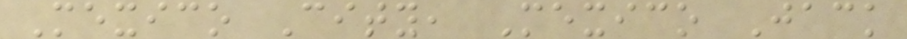Mexico City, Mexico Jack
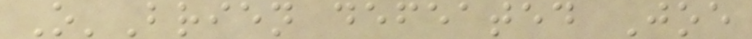O'Brien defeated Joe
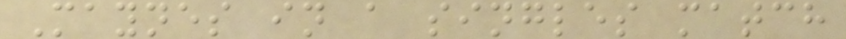Maynes in a singles match
